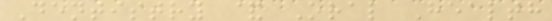Dentistry & Oral Health
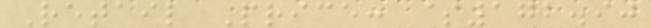Retail Price: $172.90
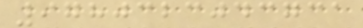9780323043731
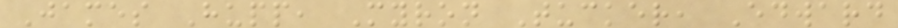James Hupp, Myron Tucker, Edward
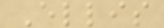Ellis
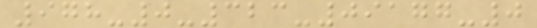978-0-323-09177-0
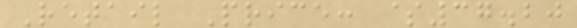Retail Price: $37.20
